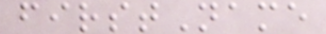firstName
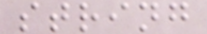string
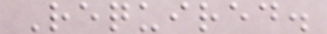Required.
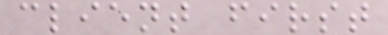client first
